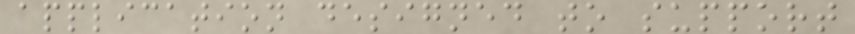application designed to support
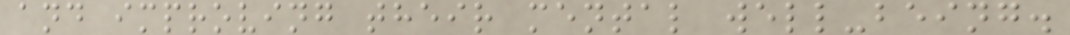and improving their mental well-being.
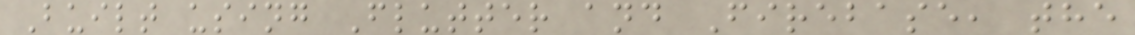Built using Flutter and Firebase, the
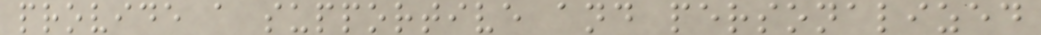provide a supportive and personalized
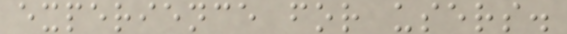experience for users.
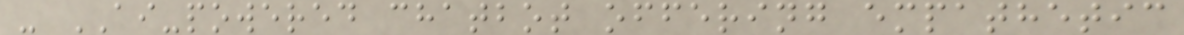- AI-powered chatbot offering empathetic
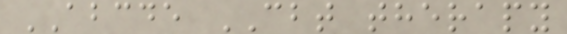ABCDE CBT therapy
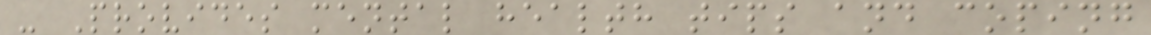- Provides mental health tips and coping
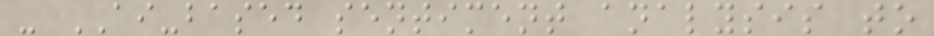- AI-based sentiment analysis to
